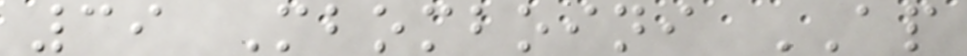39 Mbomboini AP
